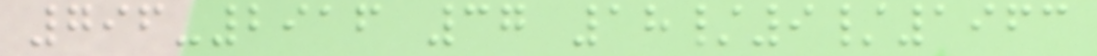796-2916 37 18/9/1963
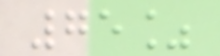75%
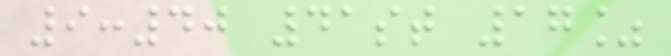9:40 41st 17%
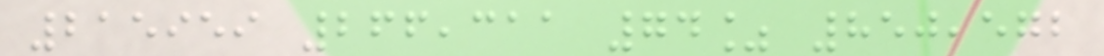215959 266,311 74% 850,572
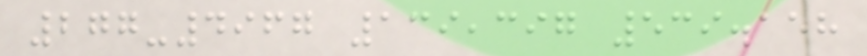277-4967 139,397 539.158
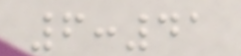6:41
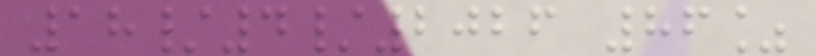18/4/2026 86%
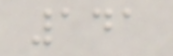141
